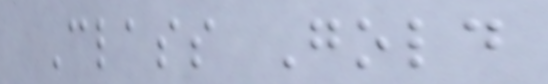Class Gold
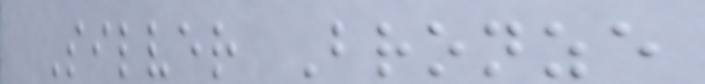Silver Bronze
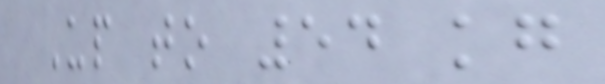Up to 54 kg
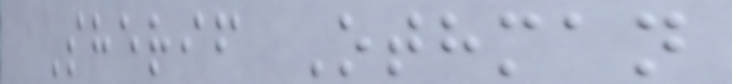Sherif Othman
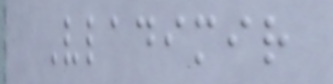Vladimir
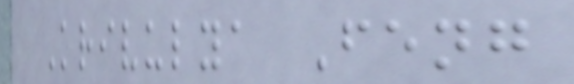Krivulya Feng
